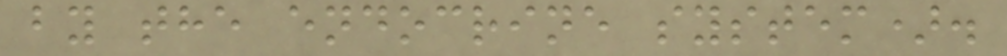by the endocrine system).
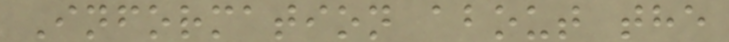Information about the
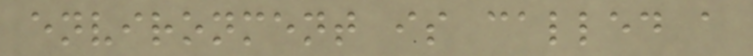environment is called a
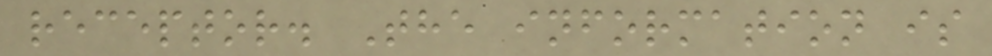receptor. The information is
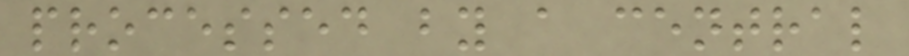processed by a central
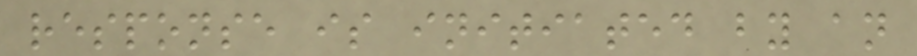response is initiated by an
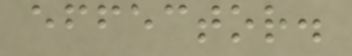effector.
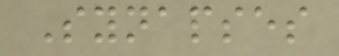Synapses
